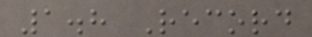1.8 Record
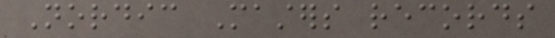Nordic Masters records
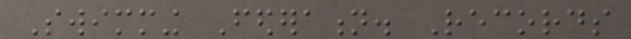Swimming Federation. Records
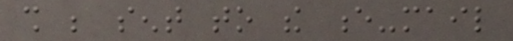shall be sent to the e-mail
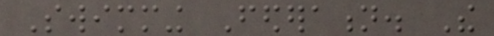Swimming Federation. The
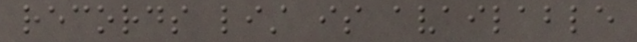records list is available
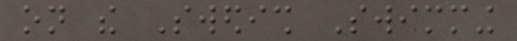on the Swedish Swimming
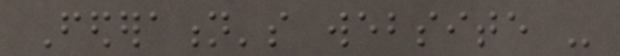Federation's website -
